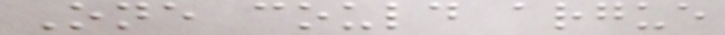One could argue
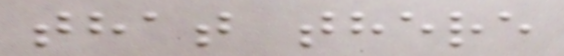that there
